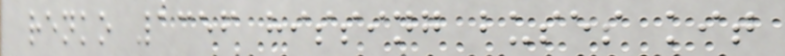renko 1356 hissing buses kit
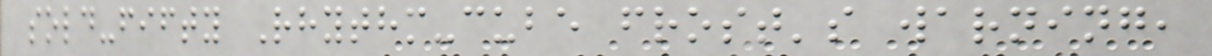sold-fifty Rhythm-cube frost's warning,
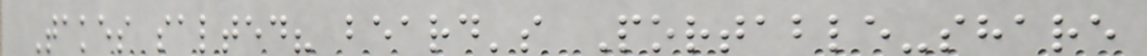Takes salted? beard's Portable-share
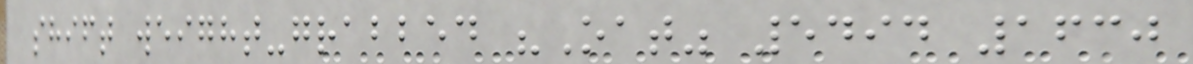shift weight-grabbed "Oat" 5494 1630
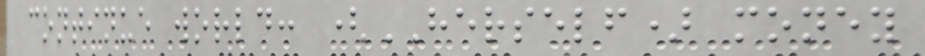continue world: (HERSELF) money
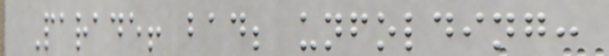Parade! bad; unfolding:
